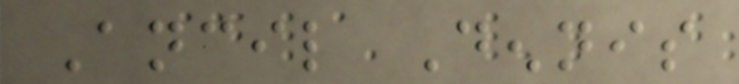Ancil Dennis
